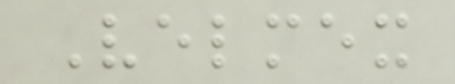Velmex
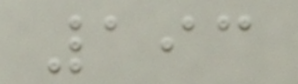193
